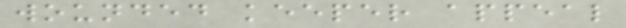wounded keeper appeal
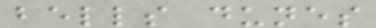bells dunes
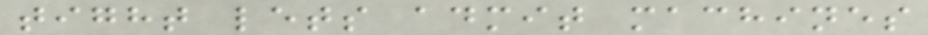tight lets admit machines
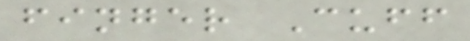finger Cuff
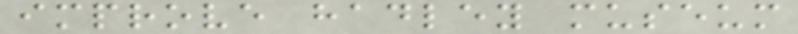improve hadley museum
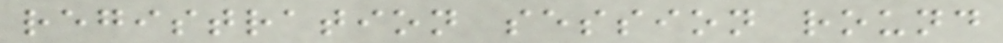registration session round
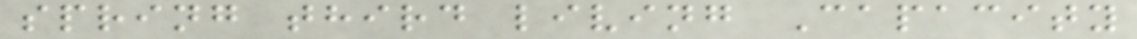spring third living Capacity
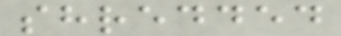shredded
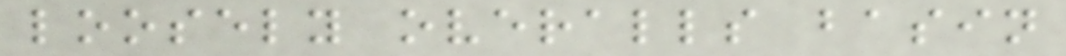loosely overalls basin
